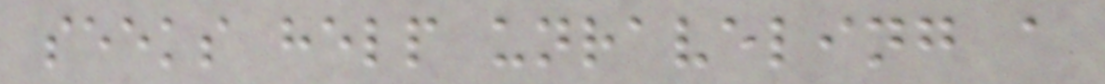seeks help unraveling a
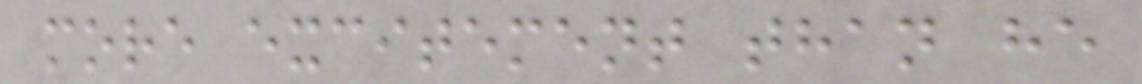more excitement than he
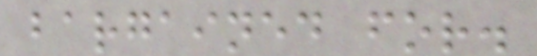bargained for.
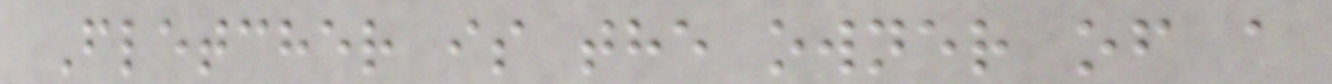Fletcher is the owner of a
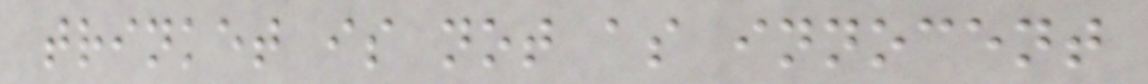trinket is not as innocent
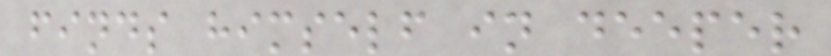finds himself in deeper
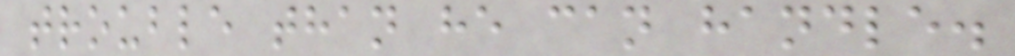trouble than he can handle.
